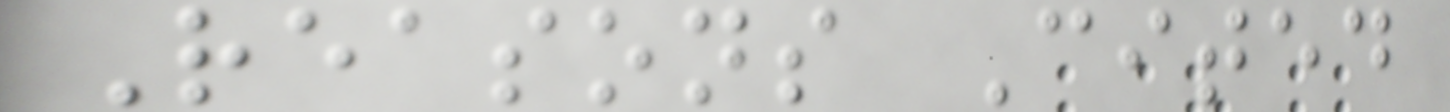Reasons Cited
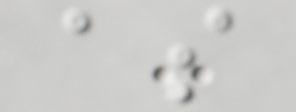as
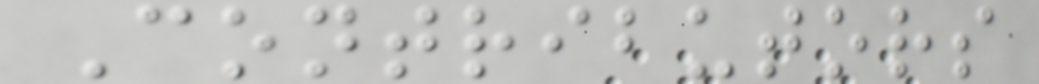Contributors
